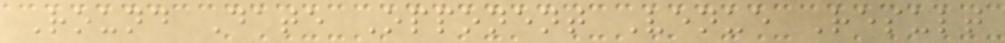Round Date Opponent Venue Result
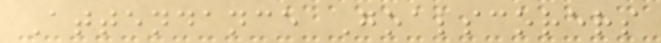Attendance Goalscorers
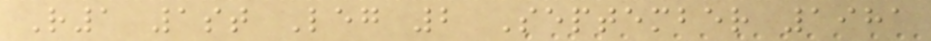R1 1st Leg 2 September 1981
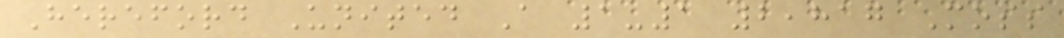Hereford United A 1-1 2,817 Moss
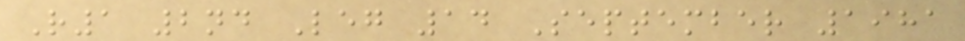R1 2nd Leg 14 September 1981
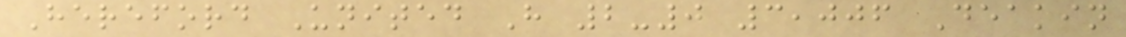Hereford United H 2-0 3,006 Deakin
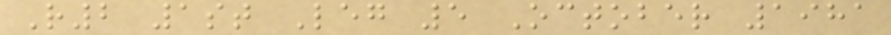R2 1st Leg 5 October 1981
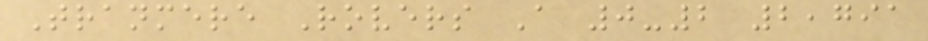Tranmere Rovers A 0-2 2,791
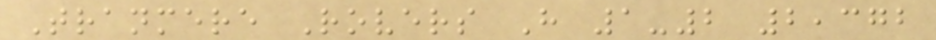Tranmere Rovers H 1-2 2,372
